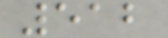512
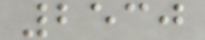2530
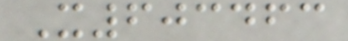X603463
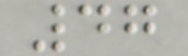47
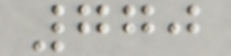770
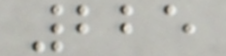225
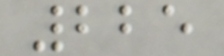225
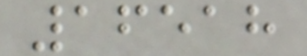16518
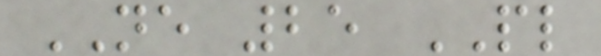NE 25 PL
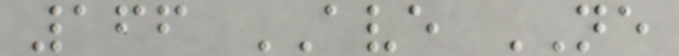166 AVE NE
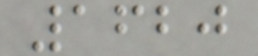1620
